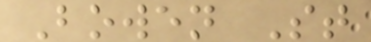Bowen St
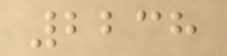2238
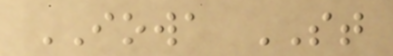IOWA ST
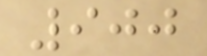900
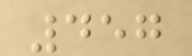457
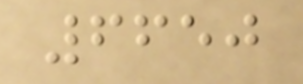6650
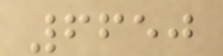6650
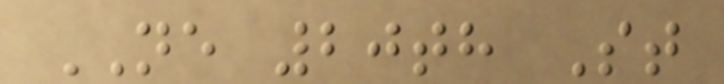NE 20th St
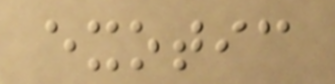exotic
